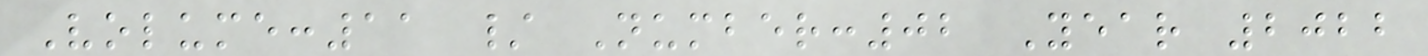Volume:11 / Number:02 Year 2022
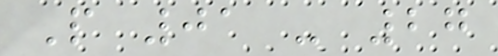P 01 - 27
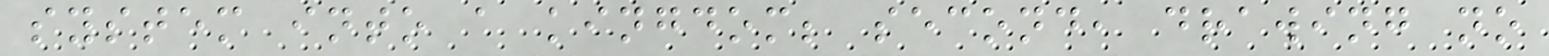system into a kingdom; second, drawing no
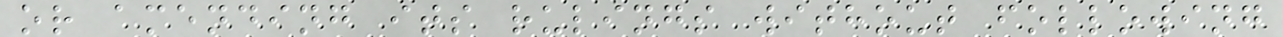or amending its rulings without following
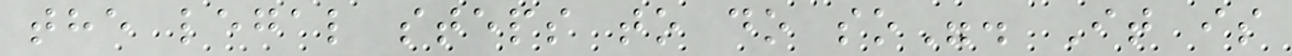the legal steps to do so". It is
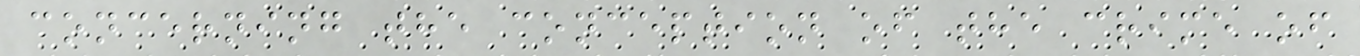concerning the conception of the crime of
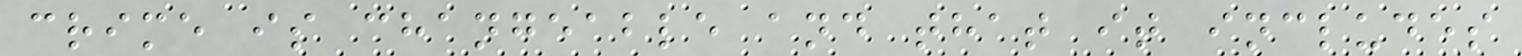crime is changeable and that it includes
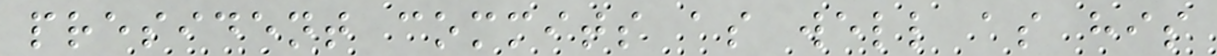president commits as well as his
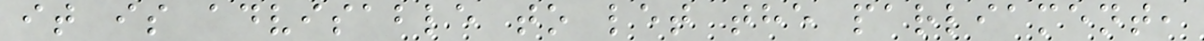it is advisable to let the parliament,
